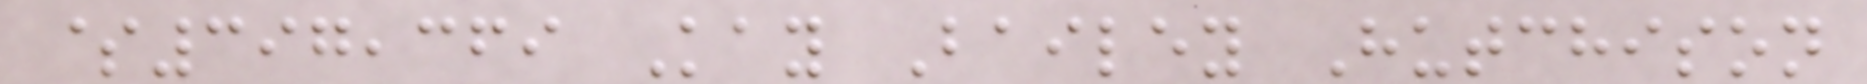$397,369 Kay Bailey Hutchison
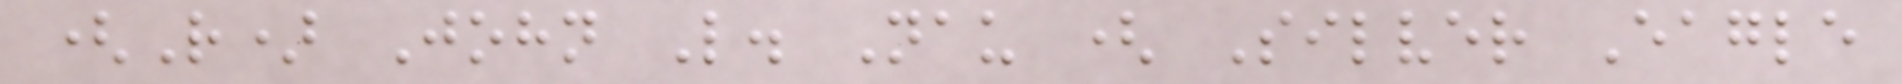(R) John L. Nau ( Silver Eagle
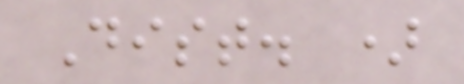Dist. )
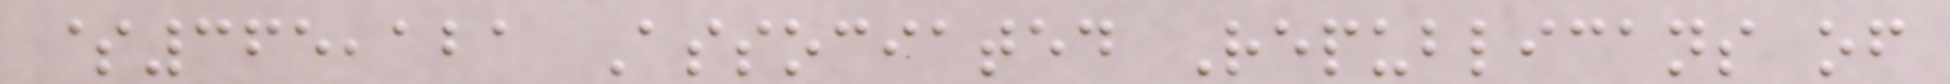$365,121 Associated Republicans of
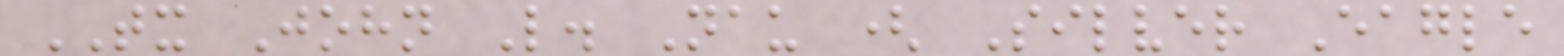TX John L. Nau ( Silver Eagle
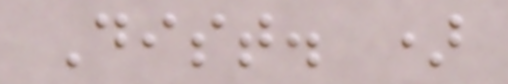Dist. )
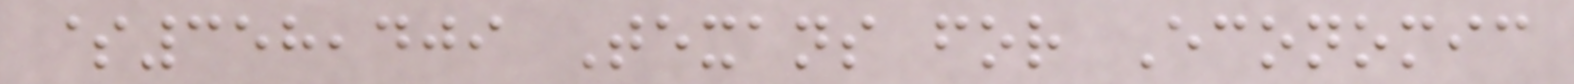$358,409 Texans for Economic
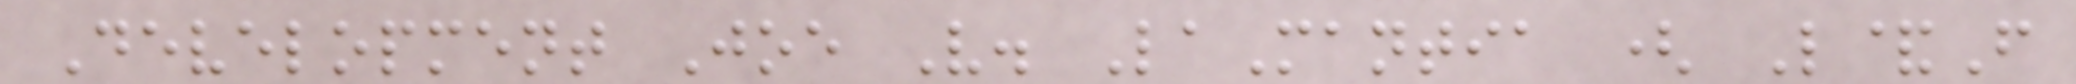Development Joe V. LaMantia ( L&F
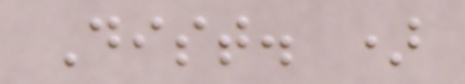Dist. )
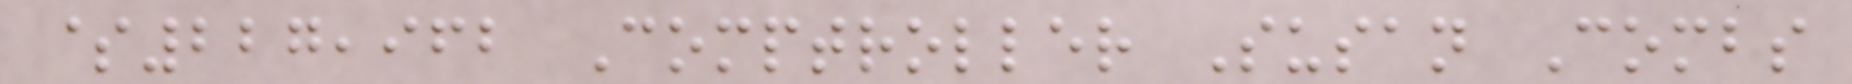$227,962 Comptroller Susan Combs
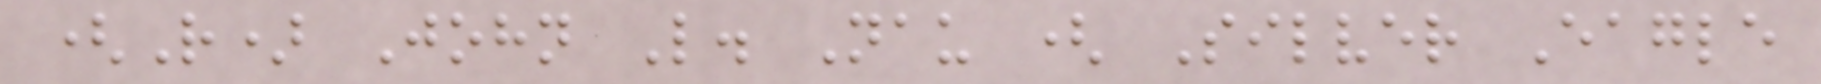(R) John L. Nau ( Silver Eagle
